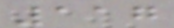117
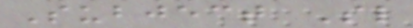Subject Sl
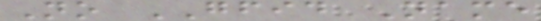No GFID Name
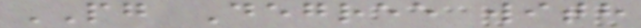PG Degree with
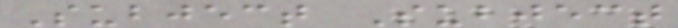Subject Subject
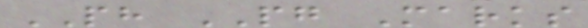PH PG Marks
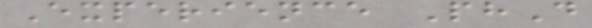Experience PhD
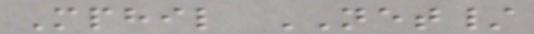Mphil NET/
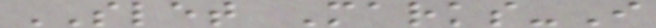SLET Marks-I
